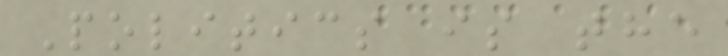Politics is the
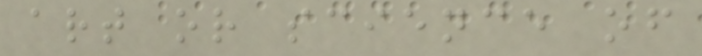art or science of
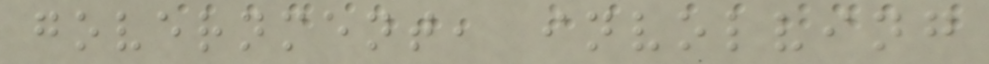government, involving
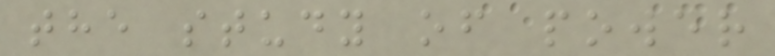the study of power
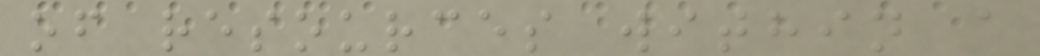of resources within a
